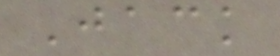Jack
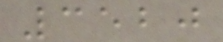3520
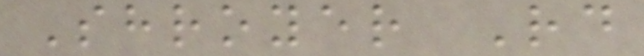Shroyer Rd
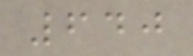640
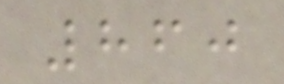860
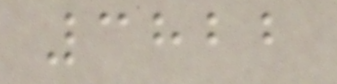3822
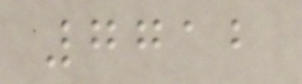7712
